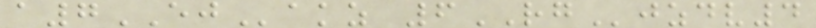a7EJakz 6RGjzdv4
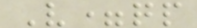V=qp
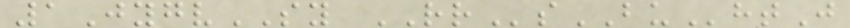1JygvSY RRsBUhtJ
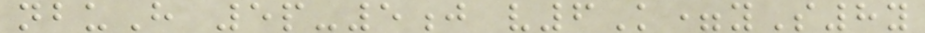nbuH 5p-5j v6K=yS8y
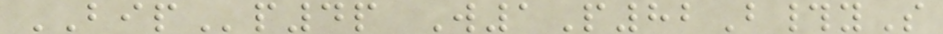BIPp4p W1P82B#yS
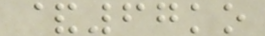&67ko
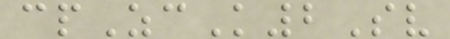cpZcK2Sv
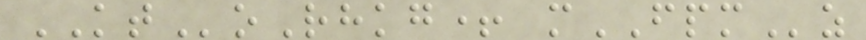KToRhkg+ mFPMz
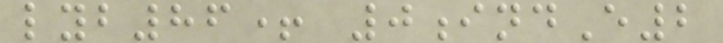lyb86+ 0indE2
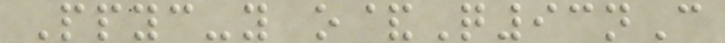Ppyc-y o&Q93nC
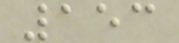153
